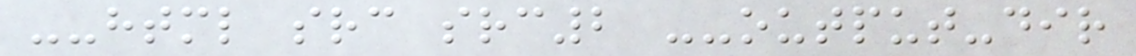--html src src2 --output-dir
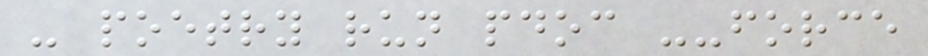- poetry run pdoc --force
